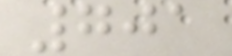701
